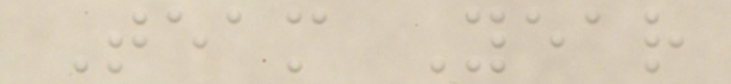Team Year
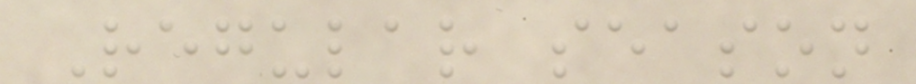Regular season
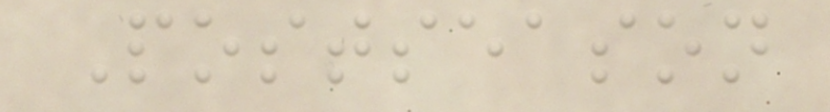Postseason
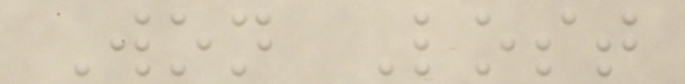Won Lost
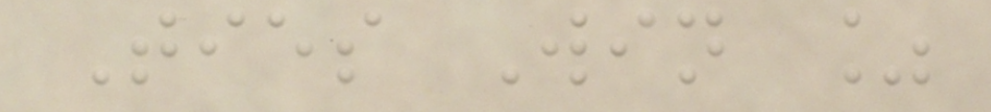Ties Win %
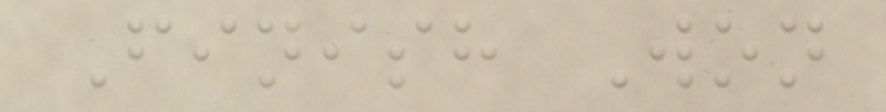Finish Won
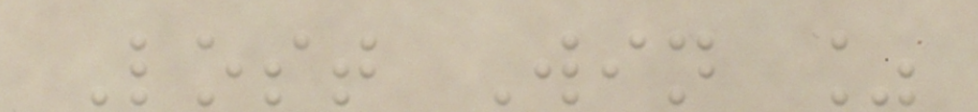Lost Win %
